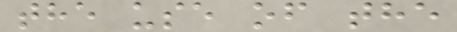the use of the
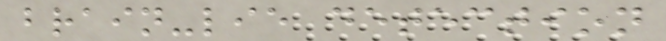brain-lie detection
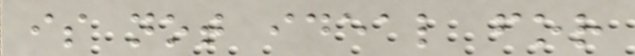is not ideal for
